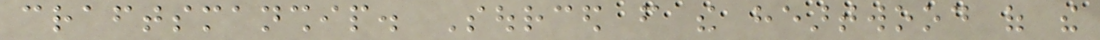craftsmanship. Sourced from the heartwood of the
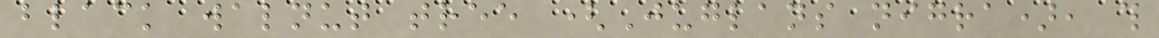black walnut tree (Juglans nigra), this
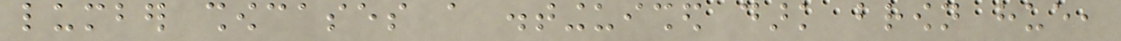lumber showcases a distinguished dark brown hue,
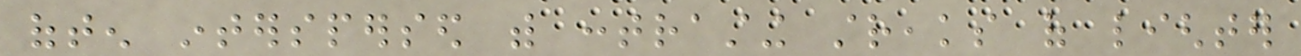often interspersed with contrasting streaks of lighter
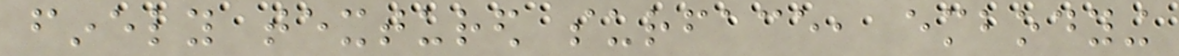finely textured surface, embodying
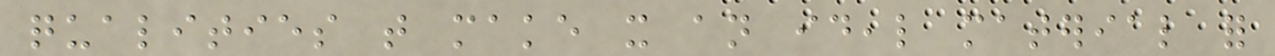qualities that make it an ideal material for
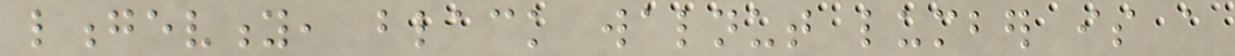longevity, black walnut lumber is a
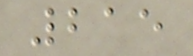215
